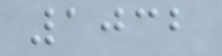1032
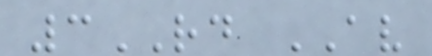3RD AV
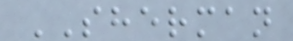SHERMAN
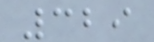329
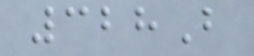328B
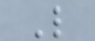L
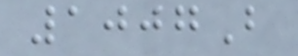1007B
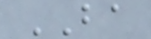BA
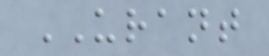URANT
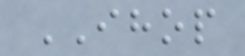IHOP
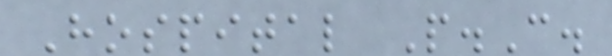Hospital P.C.
